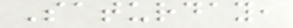Saturday,
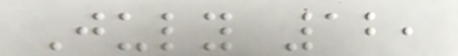July 12,
